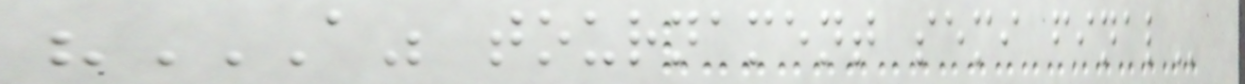"A" TOURNAMENT SEMI FINAL
